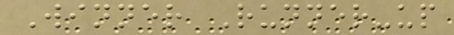Winner Runner-up
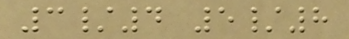3/4 5/8
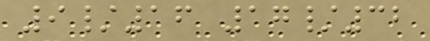9/16 17/32
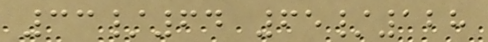33/64 65/128
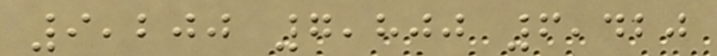9,200 7,800 6,420
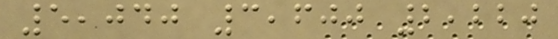5,040 3,600 2,220
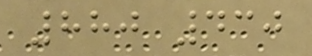880 430
